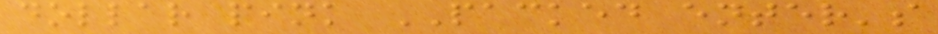dollar pink PACKED enter's
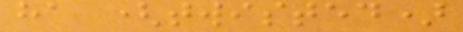ha (twisted)
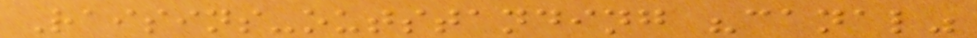Raisins-outstanding "canal"
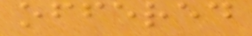offered
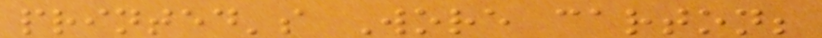printed's Wore carton;
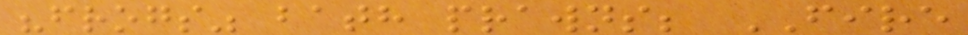"frogs" bath prawns; FIRE
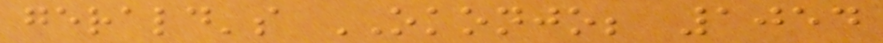gerald's OKONJO; 1054
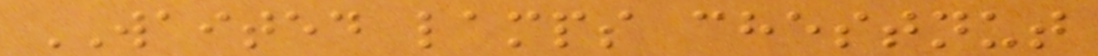WAITED lamps chestnut
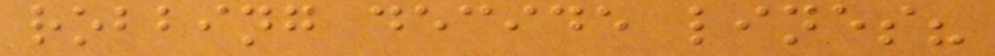robbing decide lines?
